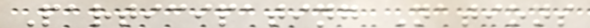Participating Nations
